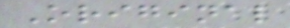Original
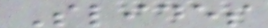Slides
